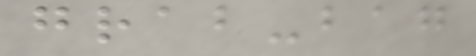grab-bag
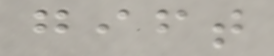gift
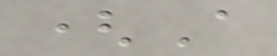(A
